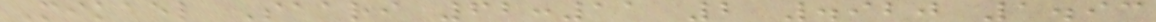Mikael Saari 62:11 2 .920 1.93
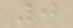0
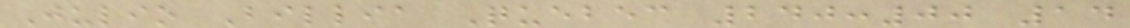Julio Billia Quebec 240:00 14
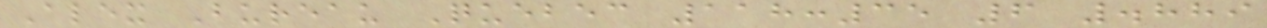Alex Bureau Quebec 118:35 6 .889
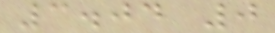3.04 0
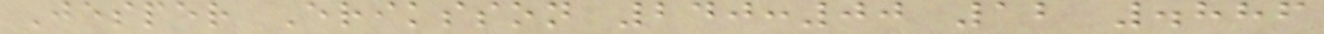Jesper Eriksson 240:00 12 .886
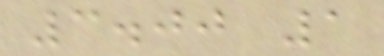3.00 1
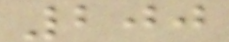200
